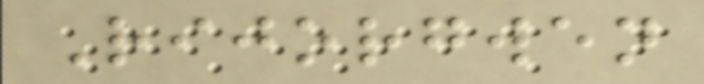Rijorgwen
